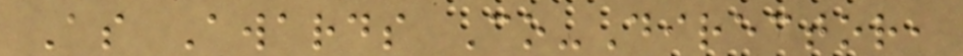As Awards Co-Director,
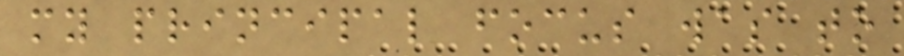my principal focus was to
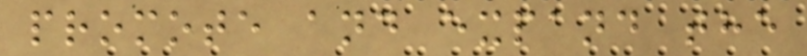promote and expand the
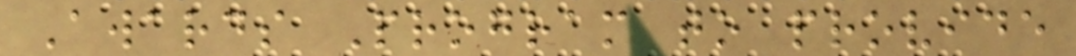Awards Program to provide
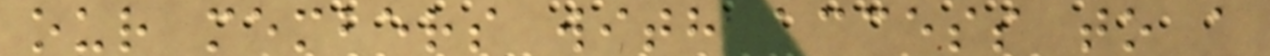our members with access to a
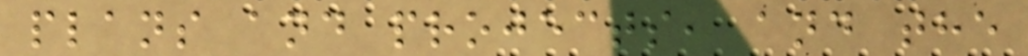plans and projects, and the
